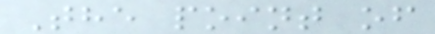The point of
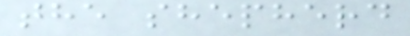the shepherd
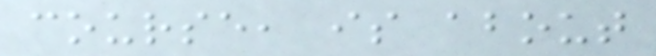course, is about
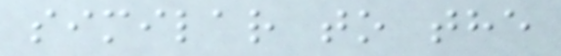similar to the
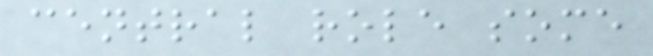central role some
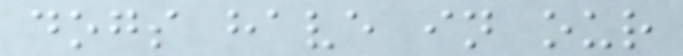dogs have in our
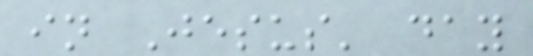in Jesus' day
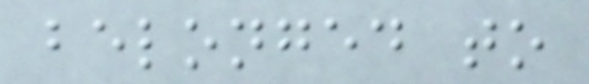belonged to
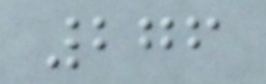276
